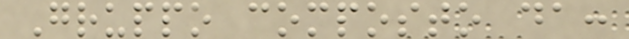Gruppo composto da:
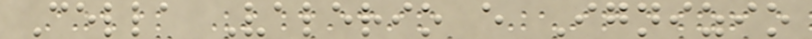Cella Valerio e Ignizio
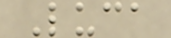Luca
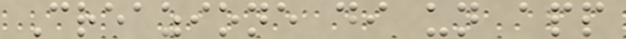Creazione di un app
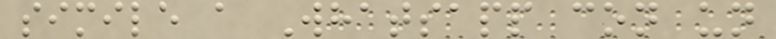simile a Whatsapp con un
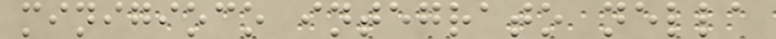minigioco integrato nella
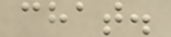chat.
